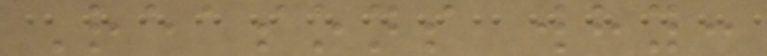Reasons why:
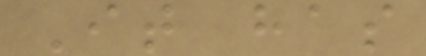It has
